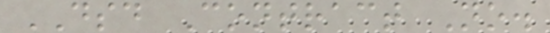DSD Contract No.
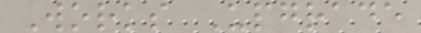Works Upgrade
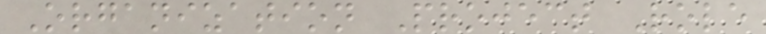Organization Project Role
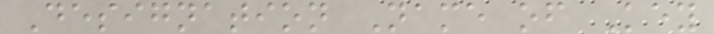Designation Name of Key
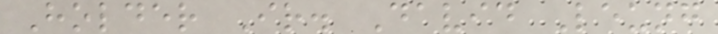Holder Ir. David Leung
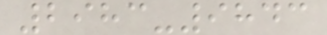2983-9843
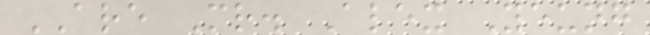ARE Mr. Alex Yeung
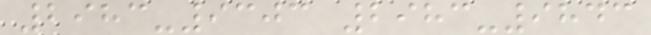2983-9303 2983-9843
